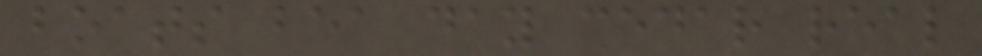boats bea day cedar real
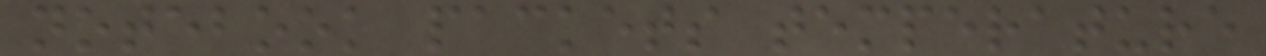notebook packets temperature
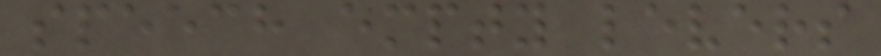speech empty levers
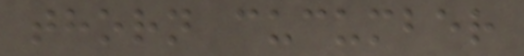thorn cucumber
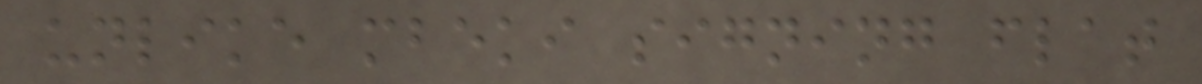unlike mbeki signing flat
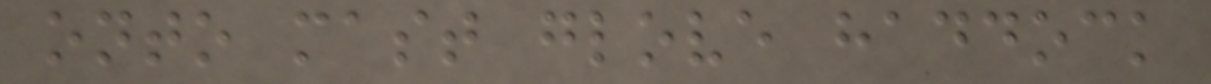onto mast glove haddock
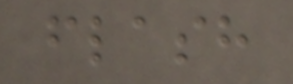flash
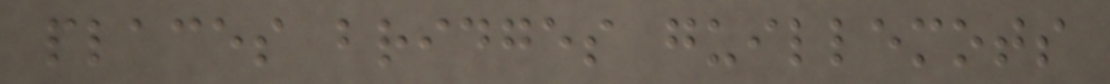places bridges guillemots
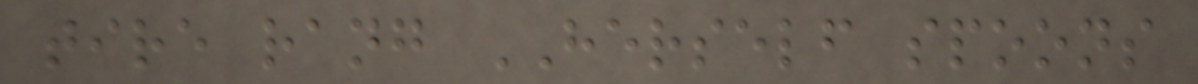tire rang HERSELF spoons
